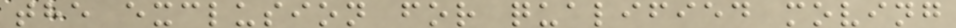the exclusion for qualified moving
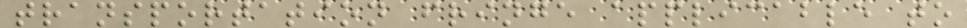transportation fringe applicable to
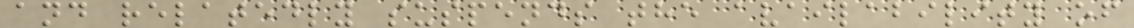and relatedly suspends the availability of
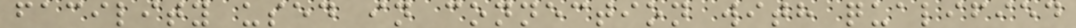facility used in connection with qualified
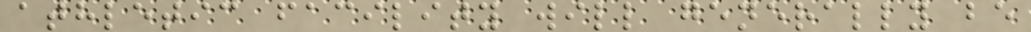athletic facility will generally be
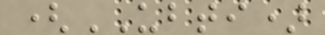(UBTI)
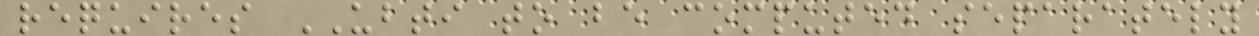requires UBTI to be computed separately
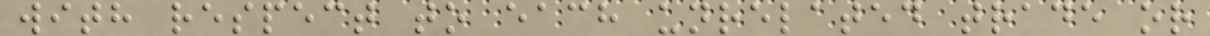with respect to each unrelated trade or
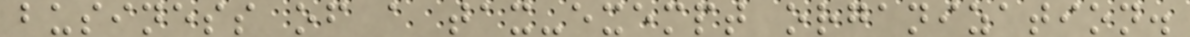business of a tax-exempt organization.
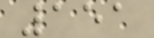151
